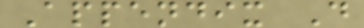Appendix D
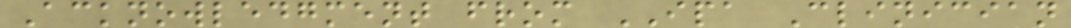Acknowledgment from IPA Clinician
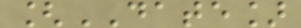[DATE]
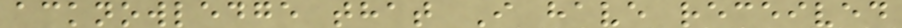acknowledge that I have received
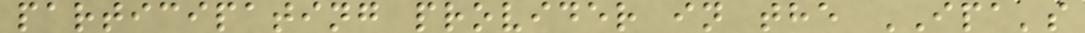participating provider in the IPA's
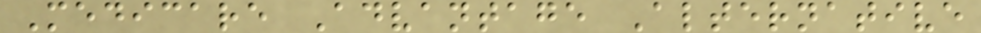Medicare Advantage Alternative
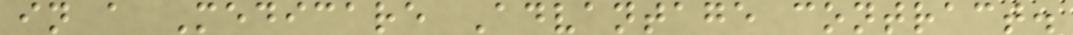in a Medicare Advantage contract.
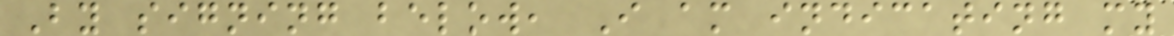By signing below, I am indicating my
